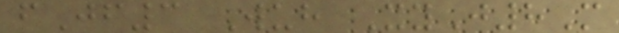fJf3 Wuh XyJ8M
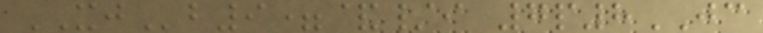XJb9=&/i 7p8JC
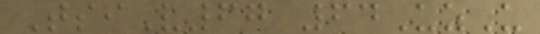TsiV67 64UzU
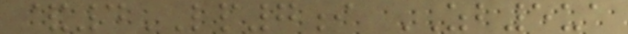&4LP7i ZB5ua
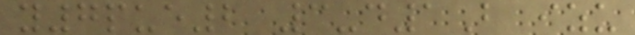y7pue2 3-d1B izu
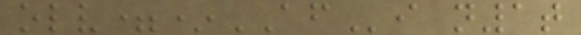olv=*AFi n1t
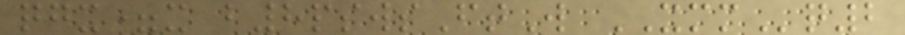qgx=x b8pswsFtW XMMq2
